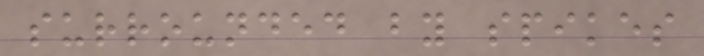surrounded by spikes
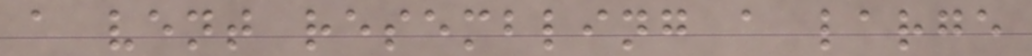a vent resembling a large
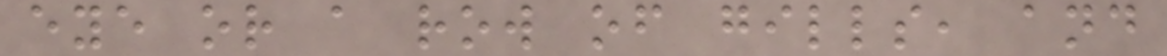eye or a row of gills, and
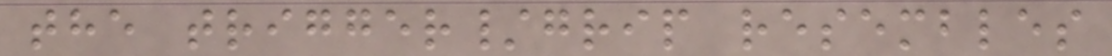the trigger/grip resembles
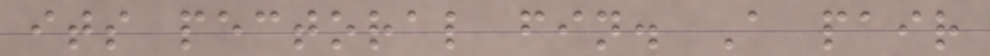its pectoral fin. A pair
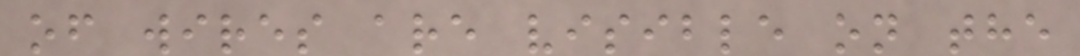of wires are visible on the
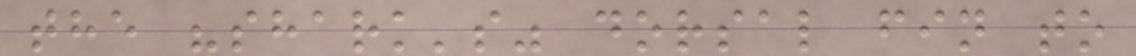the "shark's" dorsal fin to
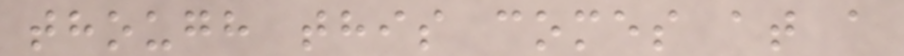though this comes at a
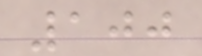100
